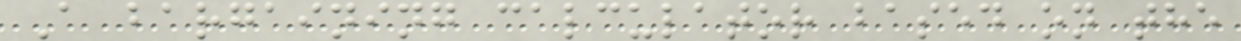A bargaining calculator based on the
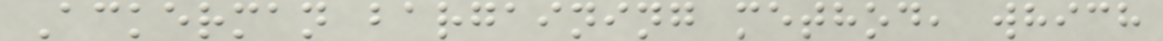Ackerman bargaining method, which
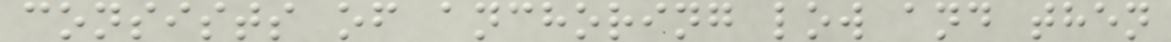consists of anchoring low and then
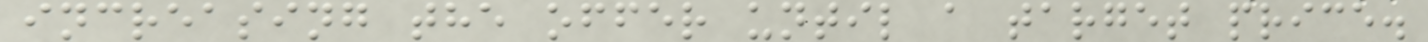increasing the offer until a target price.
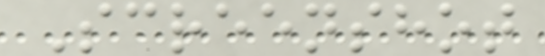Screenshot
